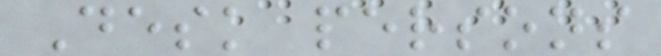Desk persons
